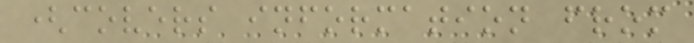(covers information from
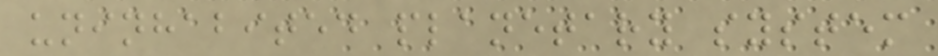uninhabited planetary system
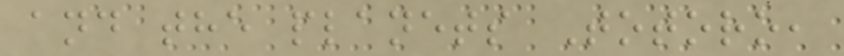and the planets Totoro,
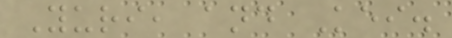Yuri, and Kei.
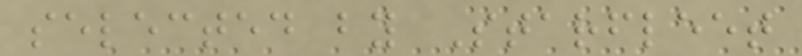selected by Starfleet
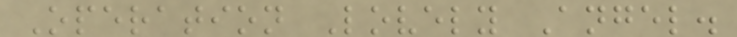Operation Lovely Angel.
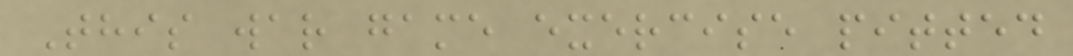This war game exercise pitted
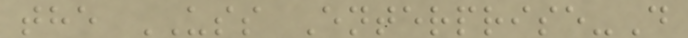the USS Enterprise-D
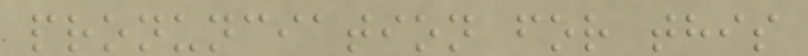pronunciation for this
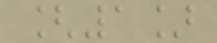[1]
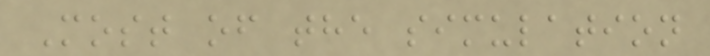Most of the simulation
